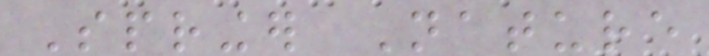Springer Nature
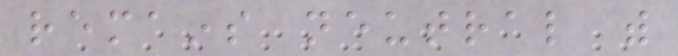remains neutral with
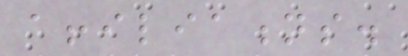affiliations.
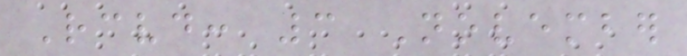Received: 3 November
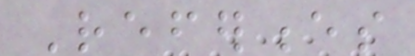References
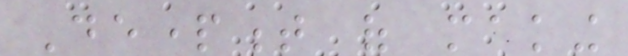Department of making
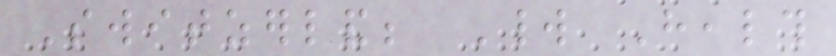Switzerland; World Health
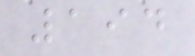194
